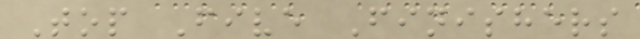Top Five Finishers
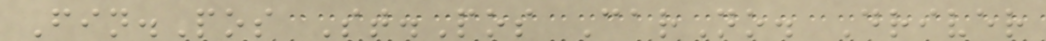Fin.Pos St.Pos CarNo. Driver
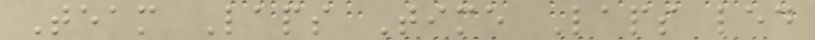Team Laps Time Laps led
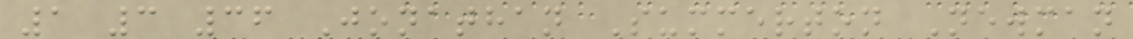1 3 36 Jonathan Summerton Newman
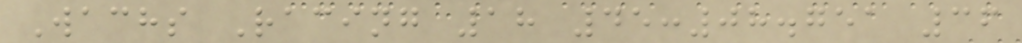Wachs Racing 18 45:08.751 36
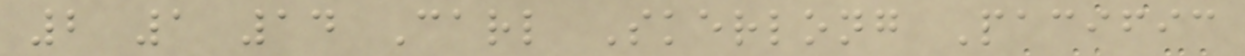2 1 14 Carl Skerlong Pacific
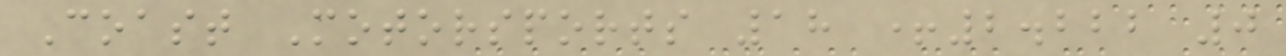Coast Motorsports 18 +2.222 0
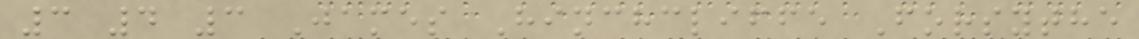3 4 3 James Hinchcliffe Forsythe
